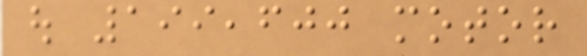out 199,600 motor
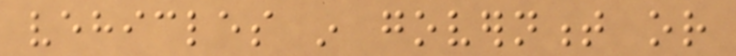vehicles in government or
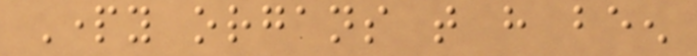Party organs that have been
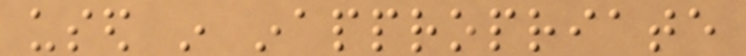used in inappropriate
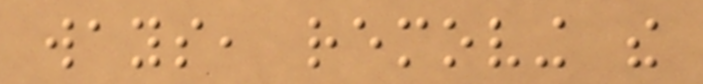ways, removing the
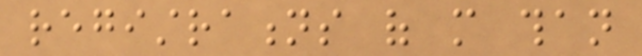registrations of more than
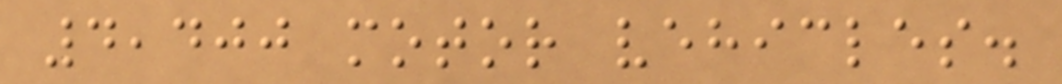4,400 motor vehicles.
